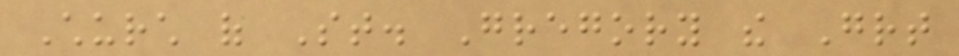Church of St. Gregory the Great
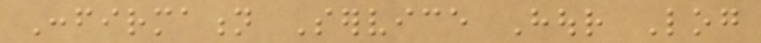Confirmation Service Hour Log
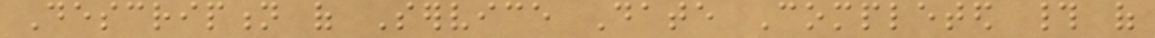Description of Service Date Completed # of
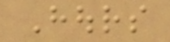Hours
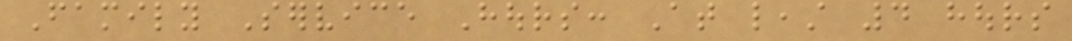Family Service Hours: At least 4 hours
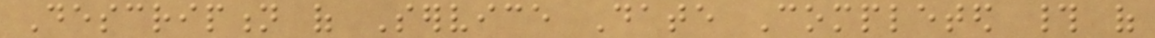Description of Service Date Completed # of
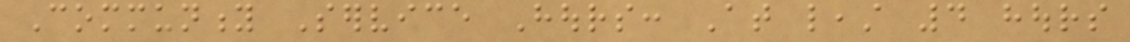Community Service Hours: At least 4 hours
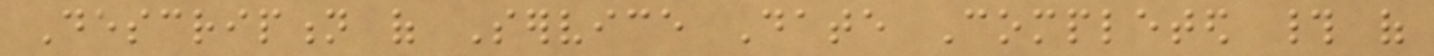Description of Service Date Completed # of
